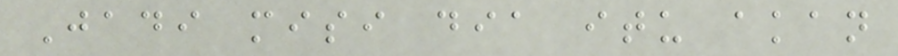Jadi misi dia itu akan
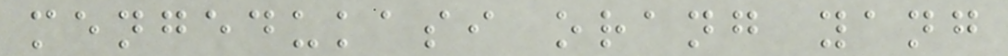mengedukasi orang yang
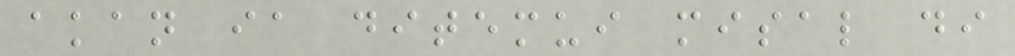akan ia ditemui misal di
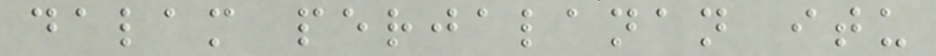dalam perjalanan itu
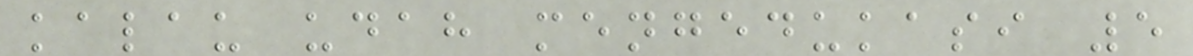kalau udah mengedukasi 5
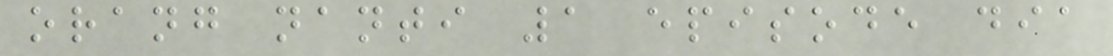orang nanti 1 episode dia
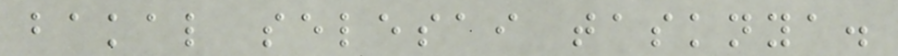bakal selesai tasknya.
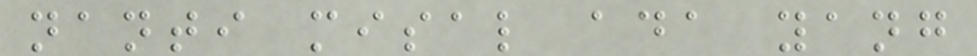nanti misal ada yang
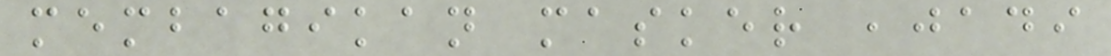membagikan masker ,jadi
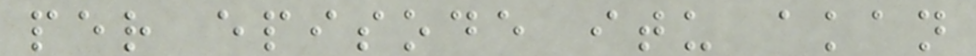per episode itu akan
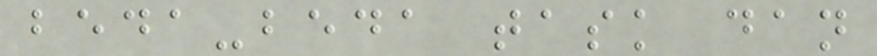beda-beda task dan
